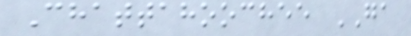Chattahoochee GA
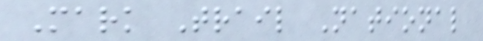Mark Trail National
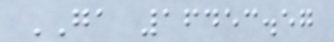GA 16453.57
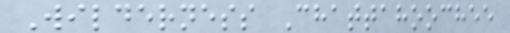Wilderness Chattahoochee
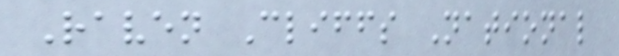Raven Cliffs National
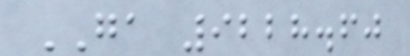GA 9228.60
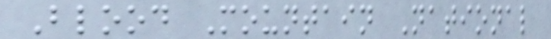Blood Mountain National
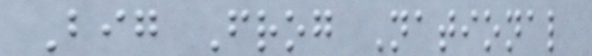Big Frog National
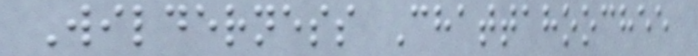Wilderness Chattahoochee
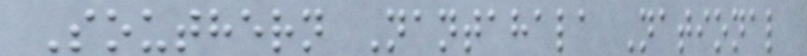Southern Nantahala National
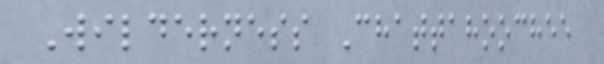Wilderness Chattahoochee
